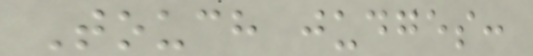Touch judges:
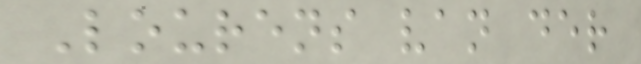Lourens van der
